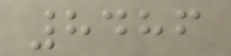8486
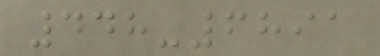448-6891
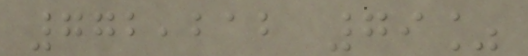772,212 79%
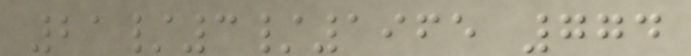21/3/1965 774
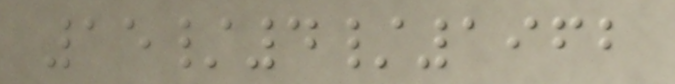15/4/1962
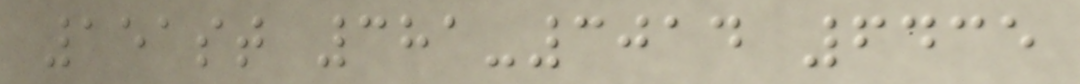151st 381-3014 6435
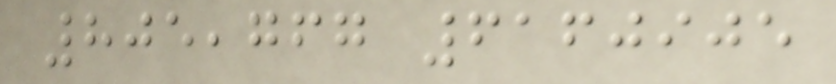805,767 6160905
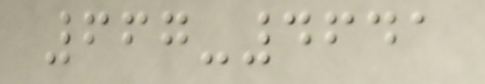667-4641
